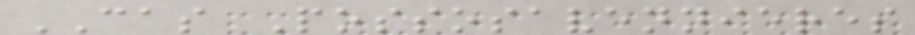CAS Possosavennieres
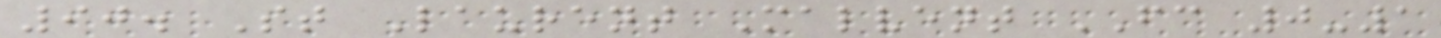90. St Laurent Malvent FC 0-1
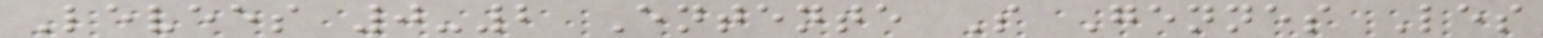Levees 0-2 Entente S Gennes Les
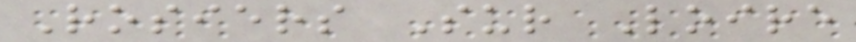Rosiers Sur Loire
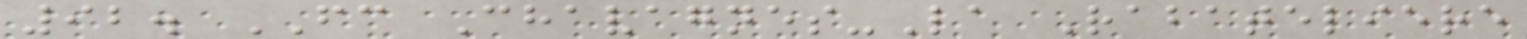92. FC Chavagnes-La Rabateliere
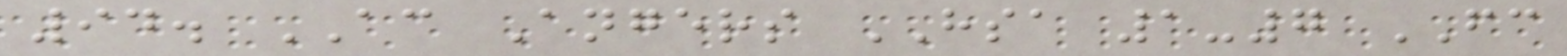94. AC Angers HSA 1-7 FC
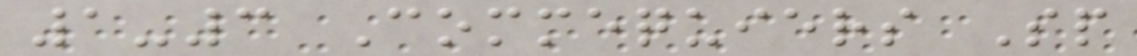1-3 Commequiers Sp
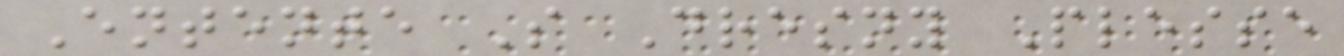Entente S Dresny Plesse
